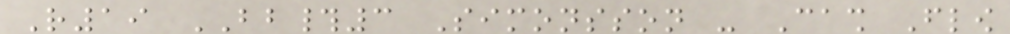R19 BB#3 Simonsson - Cash Flow
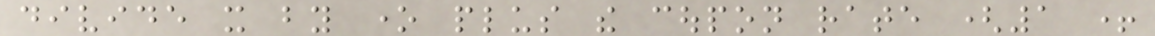divide it by one plus the coupon rate (1 +
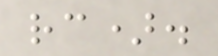rc).
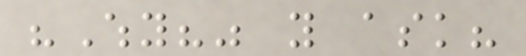"Why?" you ask?
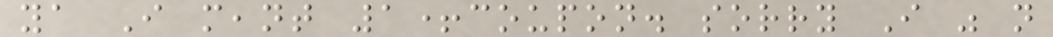ya I meant 1+coupon. sorry I was not
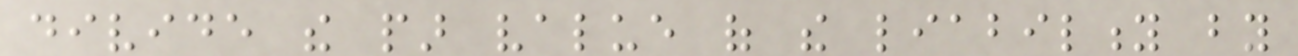divide the par value of the liability by
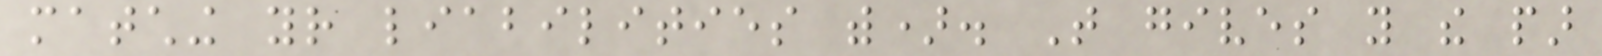matching your liabilities with). That gives you the par
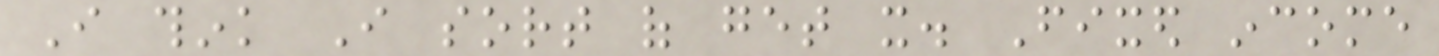I think I sort of get it. Fixed income
